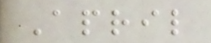April
